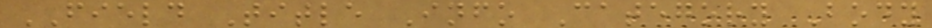FIELD Title Info Category Body
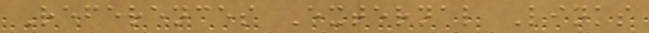References External Links
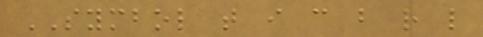SYMBOL t i c b r l
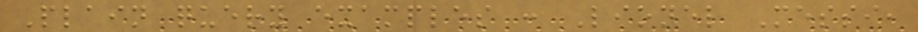Plain query examples : Lionel Messi,
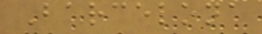Barcelona
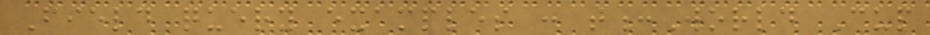Field query examples : t:World Cup
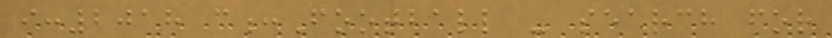i:2018 c:Football - search for
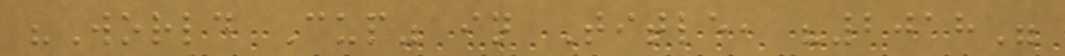"World Cup" in Title, "2018"
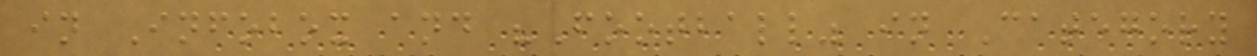in Infobox and "Football" in Category
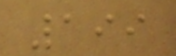199
